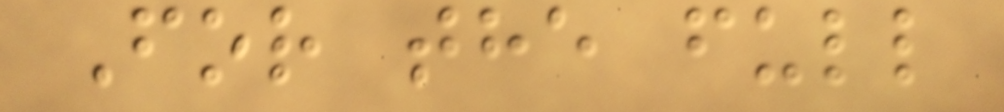For the full
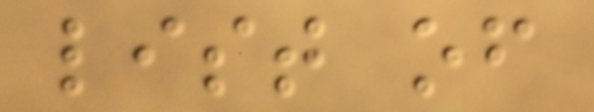list of
